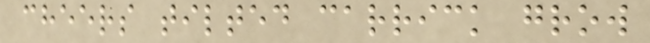cheers tilted carrick grow
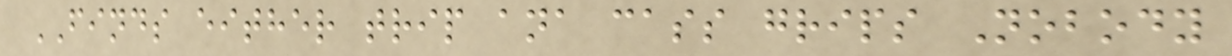FINDS either trip ana cass grips Nobody
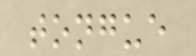tongue
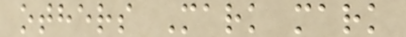others Mark mark
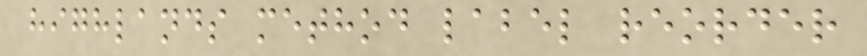highlands method label reorder
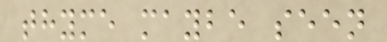thyme maybe seen
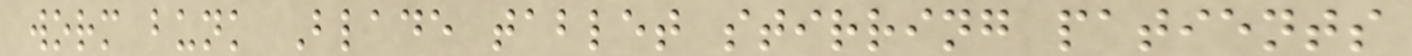worm bunk Blade tablet stirring patients
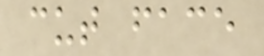cut face
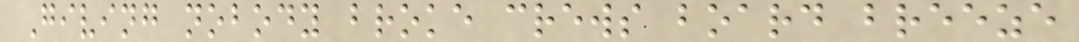Giving nobody broke crews board breeze
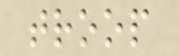troop
